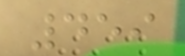459
